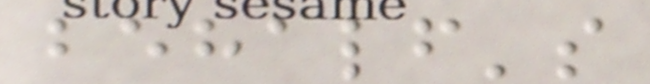behalf's
